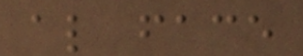also face
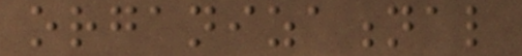organizational
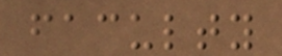faculty
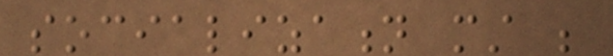socialization must be
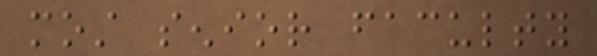most senior faculty
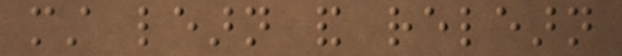must learn and relearn
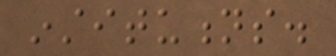institutions.
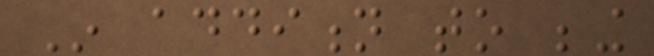In addition to being
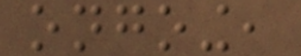ongoing,
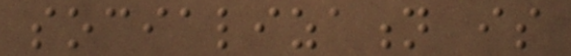socialization is
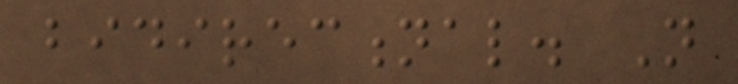bidirectional. Not
